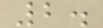2.
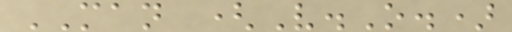MAN (V.O.)
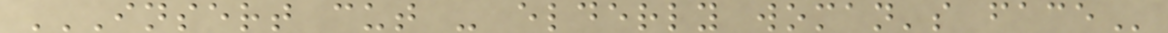INSERT CUT - ELDERLY WOMAN'S FACE
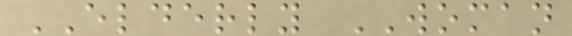ELDERLY WOMAN
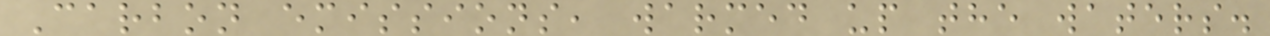Carbon emissions, warmed up the waters.
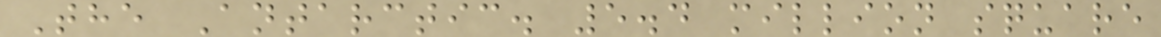The Antarctic. 5.4 million square
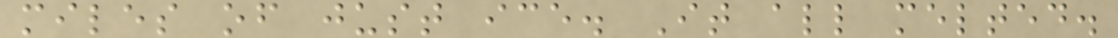miles of just ice. It all melted.
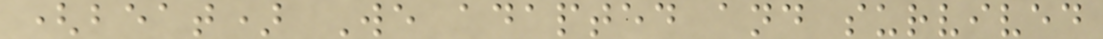(beat) We adapted and survived
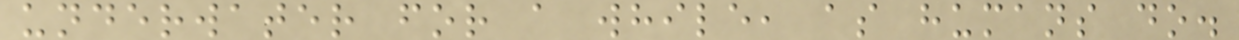underwater for a while, as humans do.
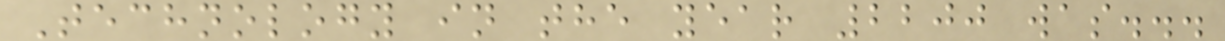Technology in the year 2200 was...
